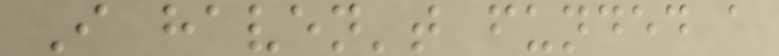I haven't funded a
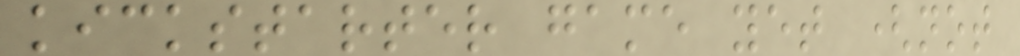kickstarter game yet (not
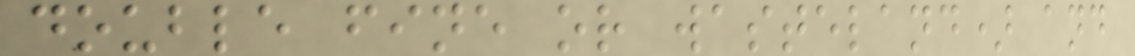double fine or wasteland) and
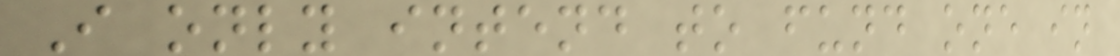I only intend to fund one in
